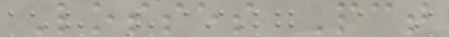Losses Pct
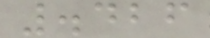.426
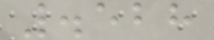.528
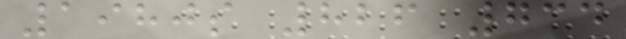1980s 826 734
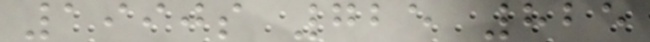1990s 725 825
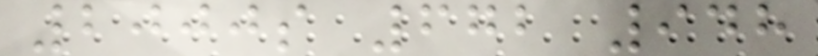2000s 672 948
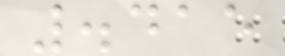.415
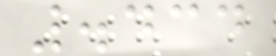.434
